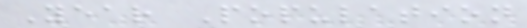Year Population
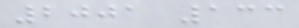2001 133
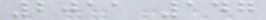2011 147
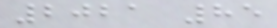2021 85
